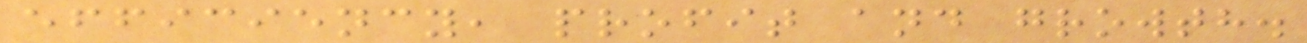efficiency, profit and growth.
